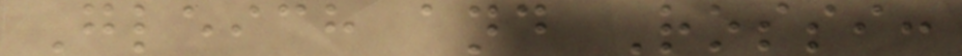Gleich and Rossi:
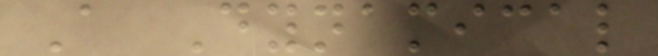A Dynamical
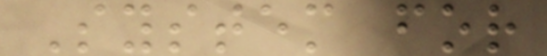System for
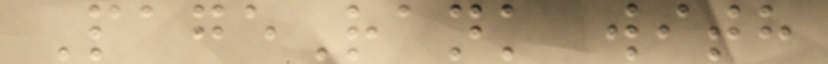PageRank with
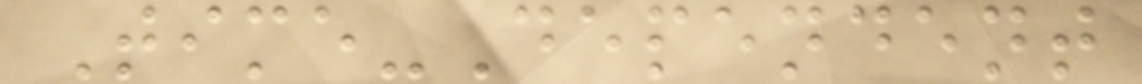Time-Dependent
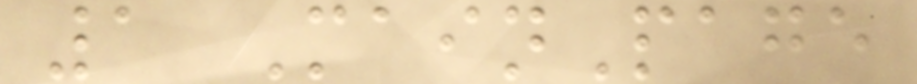1 MainPage
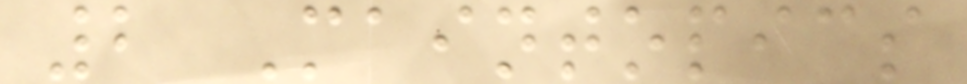2 Maintopics
